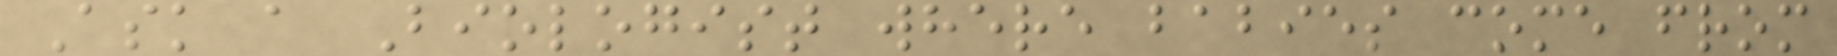Ask a Biologist where babies come from
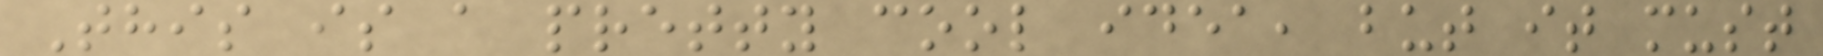This is a pretty cool idea, but it must
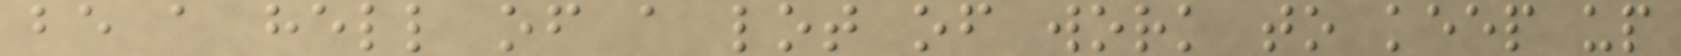be a hell of a lot of work to keep up
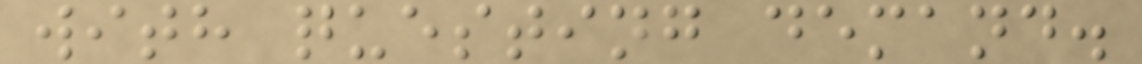with questing demand.
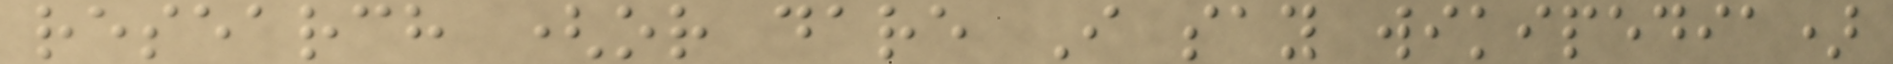research (or dare I say wikipedia)
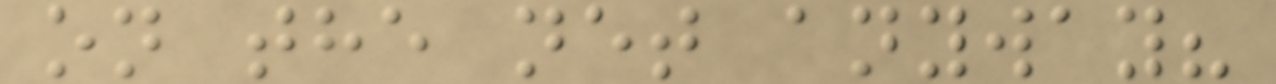on the net anyway?
